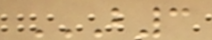B3
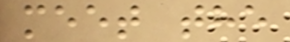meet the
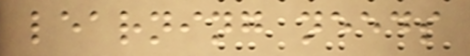learning needs
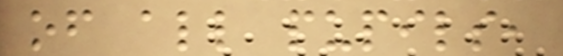of all pupils,
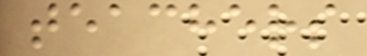teachers
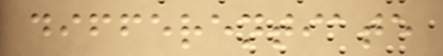differentiate
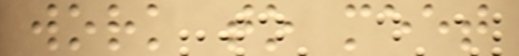work to meet
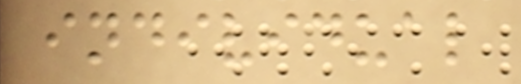individual
